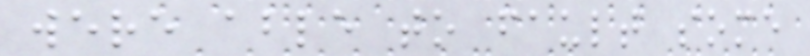were able to fault some
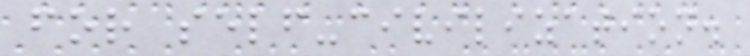for self-civilization.
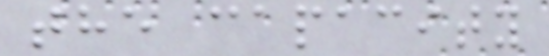the capacity
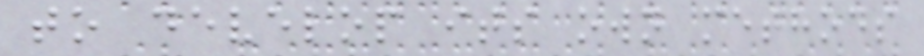to develop its own methods
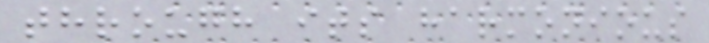through its harmonious
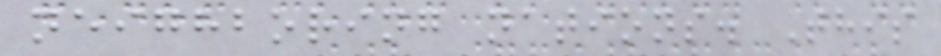neighboring nations. This
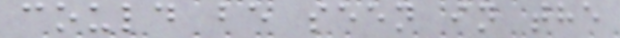could be seen in the
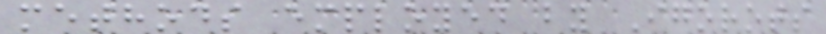methods employed by Igorots
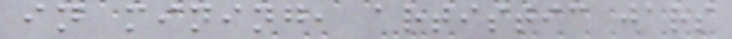in mining, artistic jars
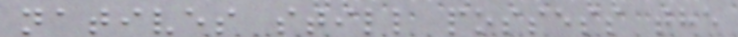natives still possess the
